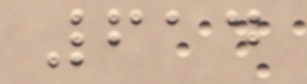614
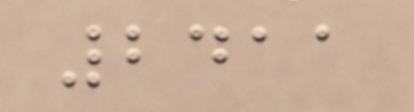2411
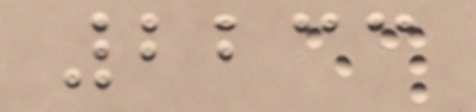2233
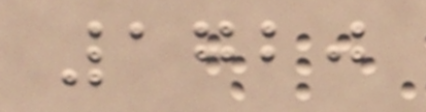1720
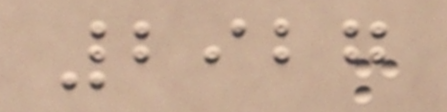2927
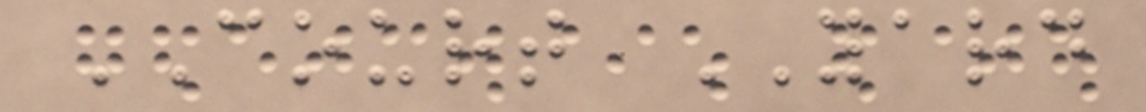COURT YARD
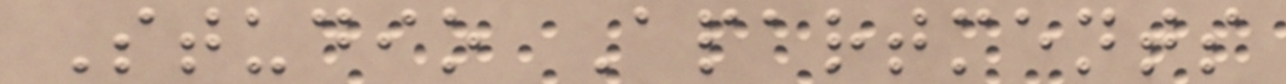Studio Apartments
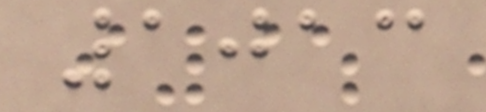1013
